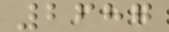2687
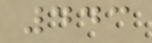443
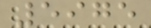5975
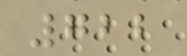722
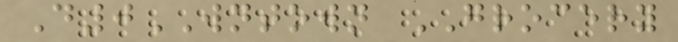D0WNTOWN GROCERY
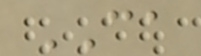CA
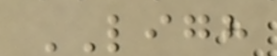LIGH
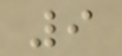9
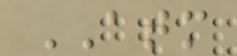ATM
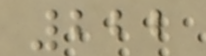222
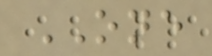ONE
